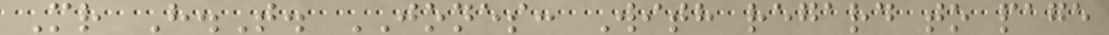Mr H.T. JONES: With regard to page
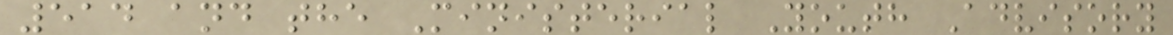514 and the Ministerial Youth Advisory
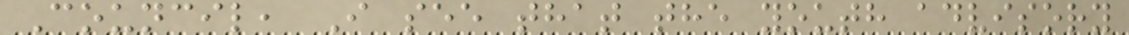Council, I see that the youth advisory
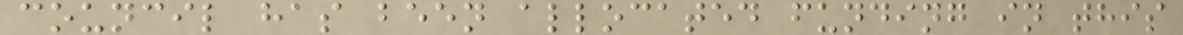council has been allocated funding in this
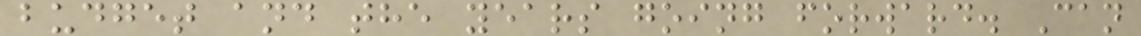budget and the years going forward. Can
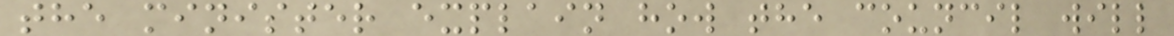the minister explain how the council will
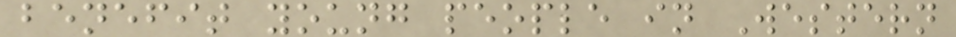benefit young people in Western
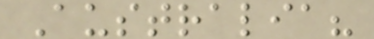Australia?
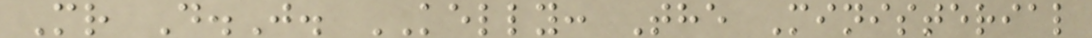Mr D.J. KELLY: The Ministerial
